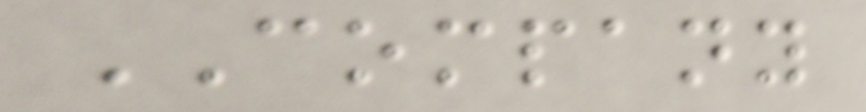COMPANY
